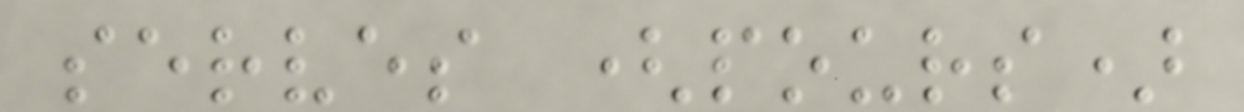serves (pours)
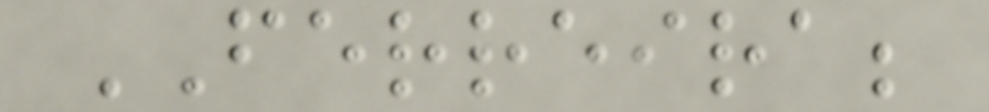FERREIRA;
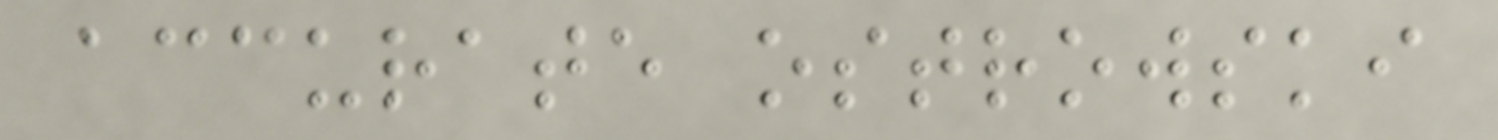accurate ostrowski
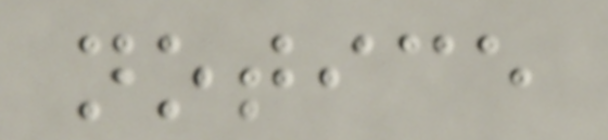notice
